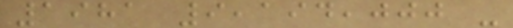1981 9,194,000 -
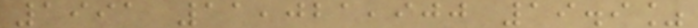1991 11,021,900 19.9%
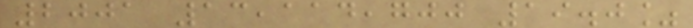2001 13,114,700 19.0%
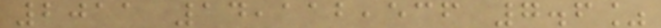2011 14,112,536 7.6%
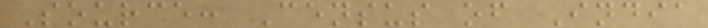Source: Census of India
